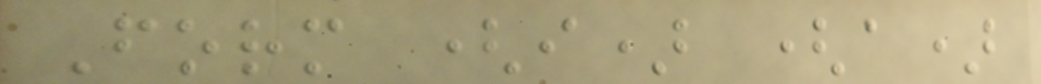Form (i) (a)
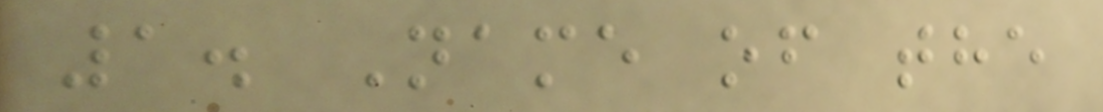1. Name of the
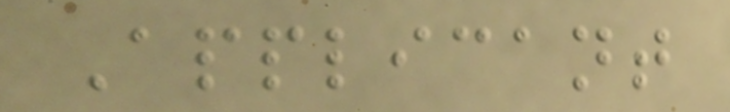Applicant
